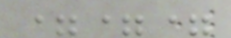===
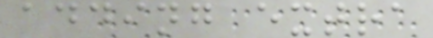adding extra
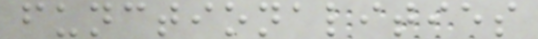functionalities
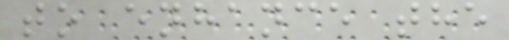to enhance the
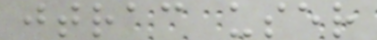jtrac user
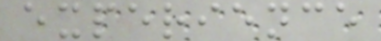experience
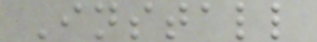Install
